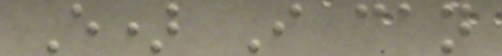E) I can
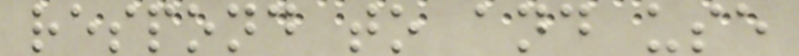respond to and use
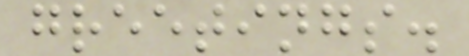greetings.
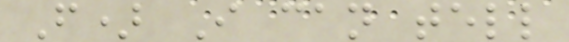F) I can tell
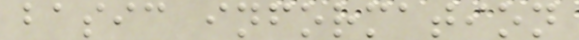basic information
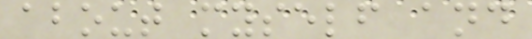about myself and
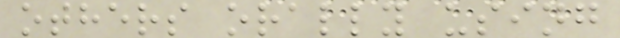others orally using
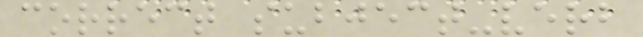correct subject-verb
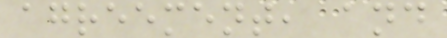agreement, and
